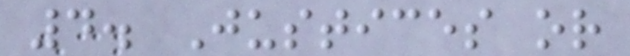4. Justices or
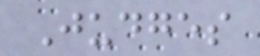Judges
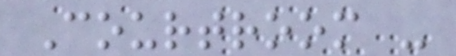Courtroom -
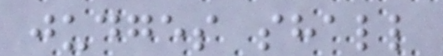judges shall
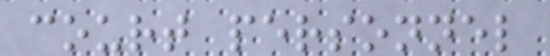court personnel
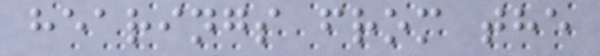hearings from the
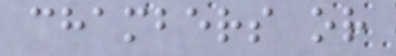chambers or
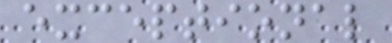exceptional
